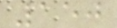150
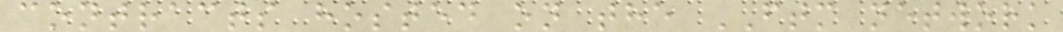contracts hosted on the FTM network
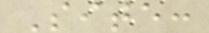Site:
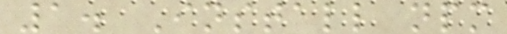1. Install npm
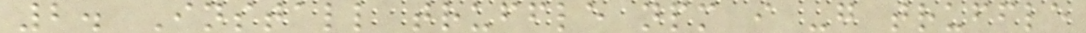2. Install truffle npm i -g truffle
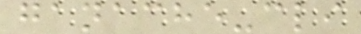ganache-cli
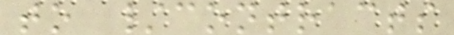to /contracts
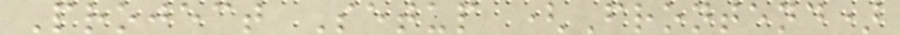Project Setup (Frontend)
